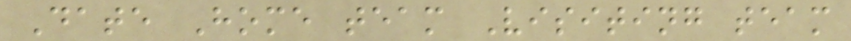Date Home team Visiting team
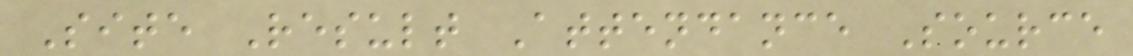Site Result Attendance Source
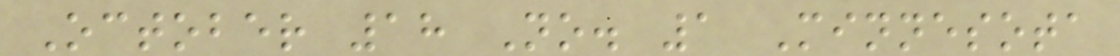October 18 No. 1 Minnesota
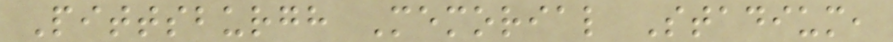Pittsburgh Memorial Stadium,
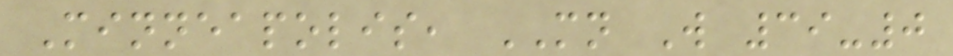Minneapolis, MN W 39-0
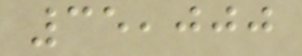35,000
